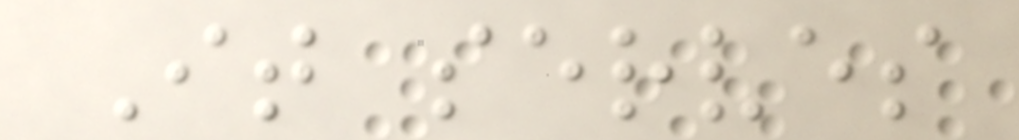It serves
